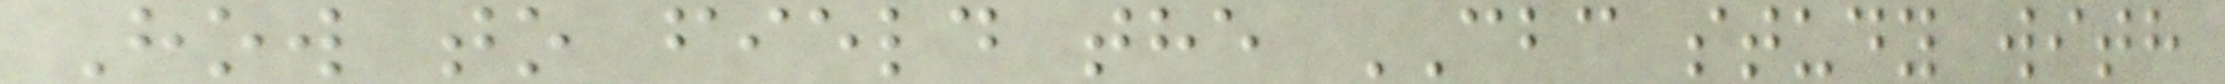How to field the CBC study with
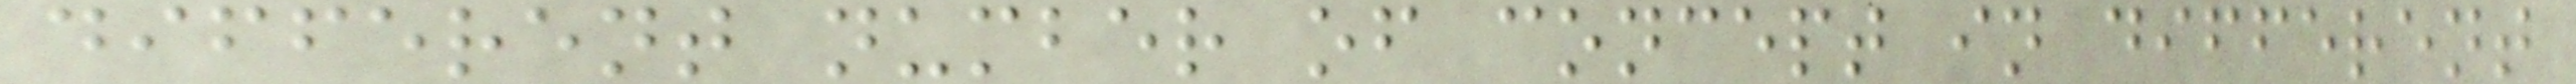different number of concept in different
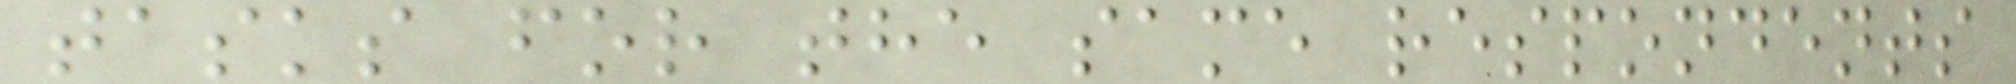tasks for the same respondents
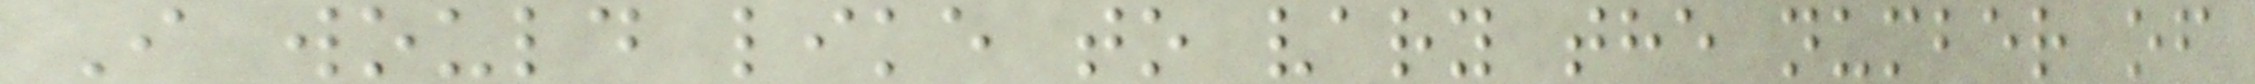I would like to vary the number of
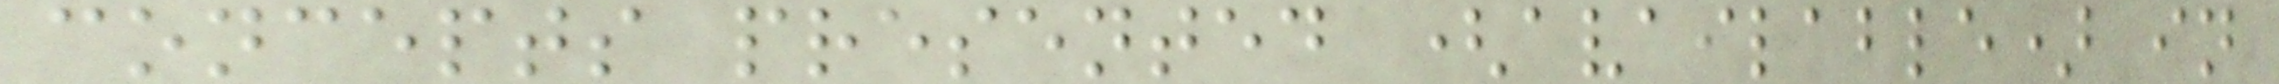concepts presented (available) in
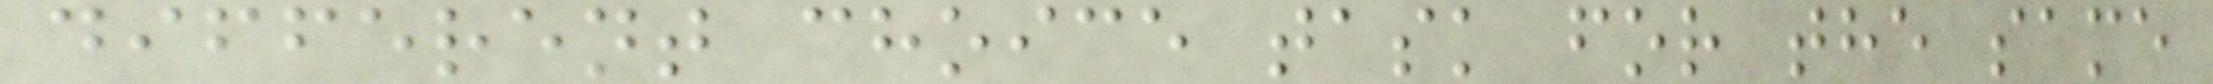different choice task for the same
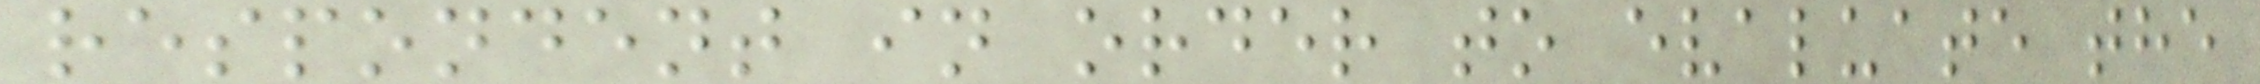respondent in order to evaluate the
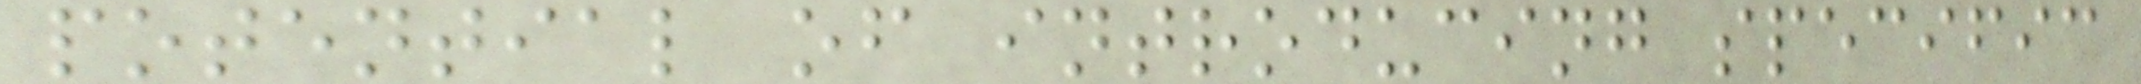potential of introducing specific
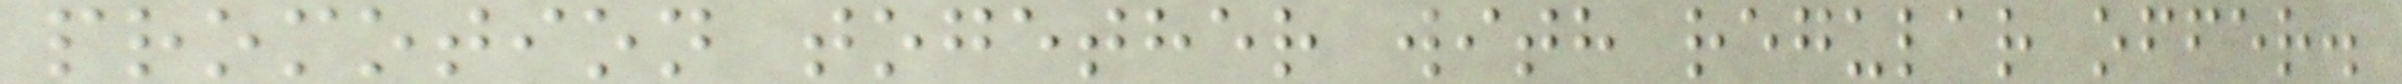promotion together with regular offer.
